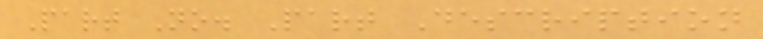Part No. Part Description
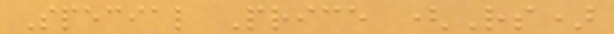Special Price (Rs)
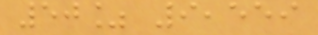50% 9,559
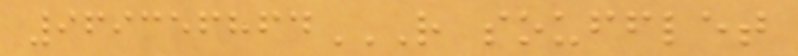969356864R SOUFFLET
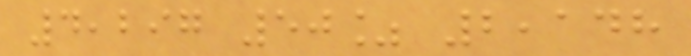4,297 50% 2,148
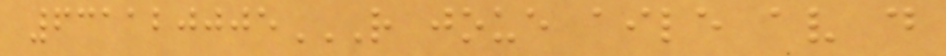631120005R JOUE AILE AV D
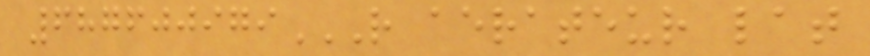687600979R AERATEUR LAT
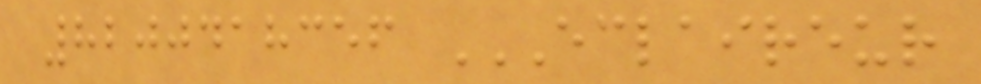8200418356 ECLAIREUR
